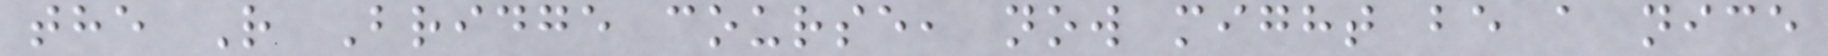the R Bridge course, now might be a nice
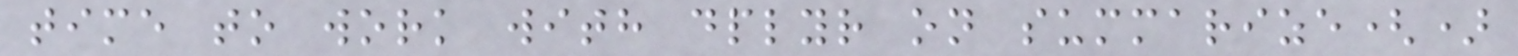time to work with dplyr on summarize()
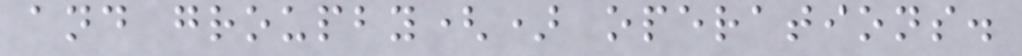and groupby() operations.
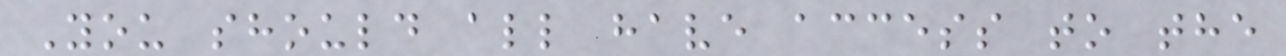You should all have access to the
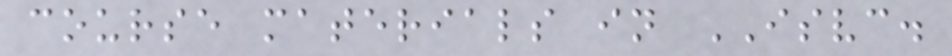course materials in ISVC.
